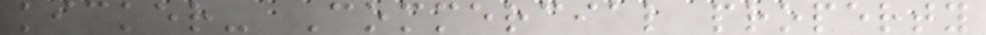kicker- Commercial property
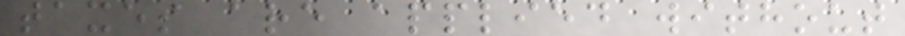taxes are applied without
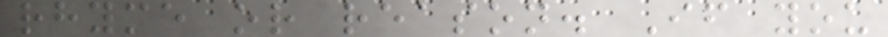rhyme or reason. If you
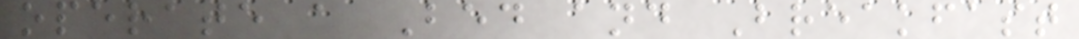operate a Bed and Breakfast
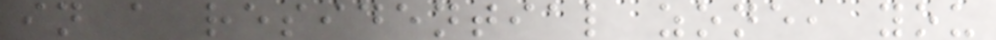in a residential zone, you
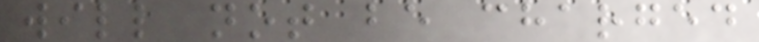will not be charged
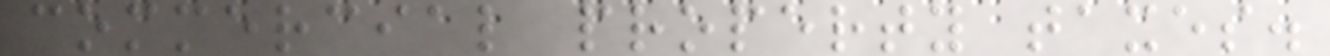commercial property taxes.
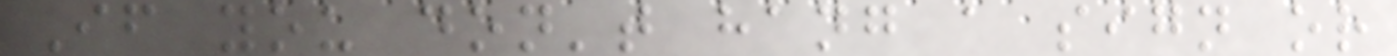If you don't hang a sign or
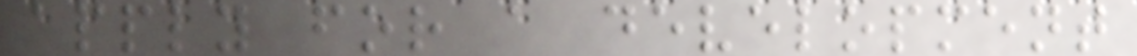apply for a development
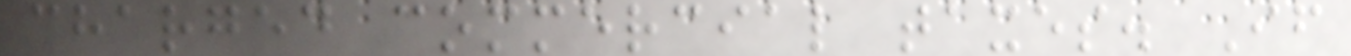charged commercial taxes. If
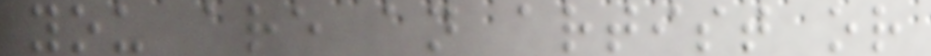you are an artist or
